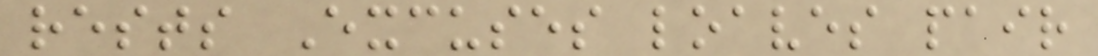rests Excuses loaves pair
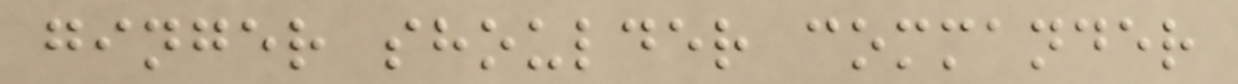ginger shoulder commander
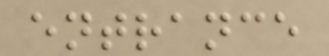entrance
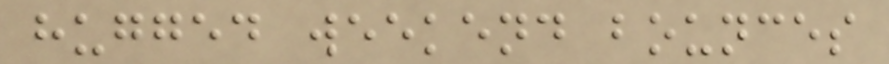hugged weekend bounces
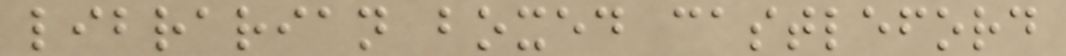librarian boxed castleford
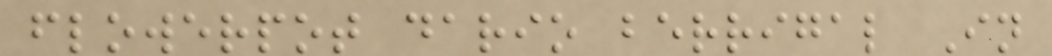flowerpot dario berrigal In
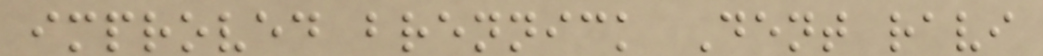improved brennick Dent ravi
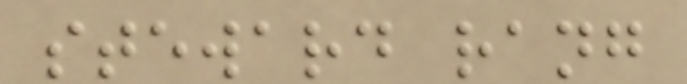steward rang
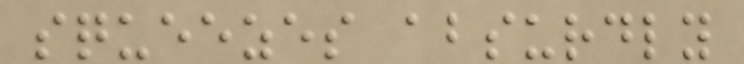squeezes absurdly
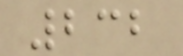232
